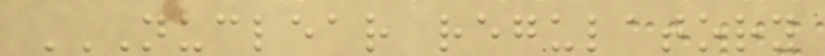NUCLEAR REGULATORY
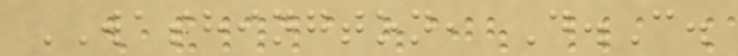WASHINGTON, D.C.
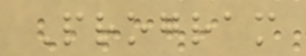Program
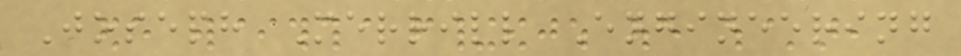Joseph Merrill Engineering
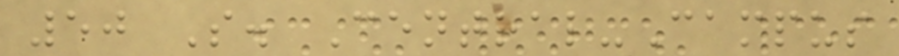50 S. Central-Campus
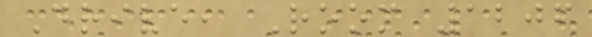Drive, Room 1206
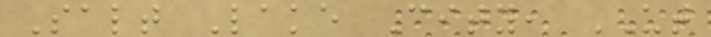Salt Lake City, UT
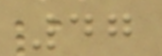47
